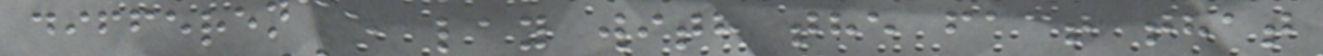difference lay with the fact that
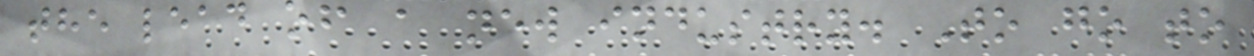the lead of a new industry. To go to
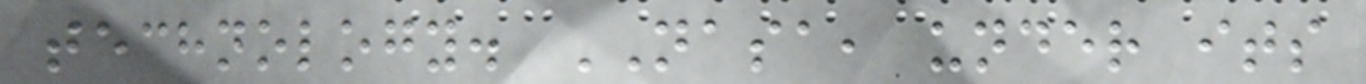technology. NASA, under its
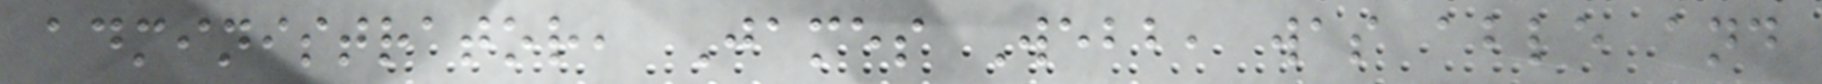administrator, James Webb, was able and
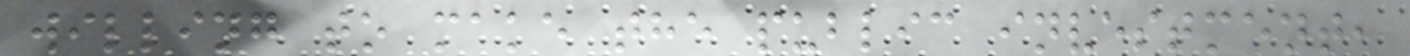willing to make the public investment,
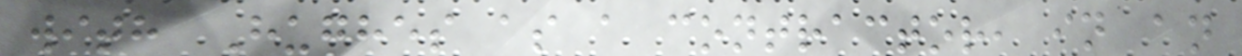with Hughes as a contractor, in an
